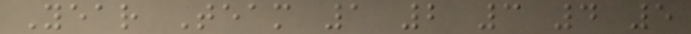Year Team 1 2 3 4 5
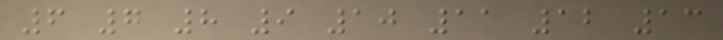6 7 8 9 10 11 12 13
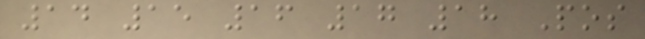14 15 16 17 18 Pos
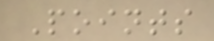Points
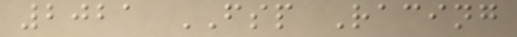2021 FSP Racing
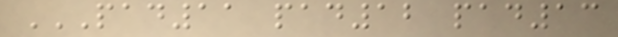PAD11 PAD12 PAD13
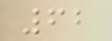62
